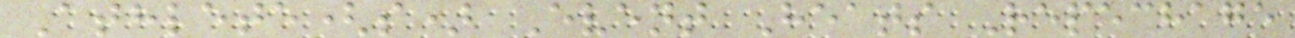Athlete(s) Event Heats Repechage
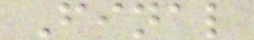Final
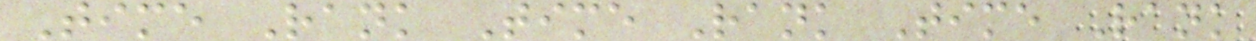Time Rank Time Rank Time Rank
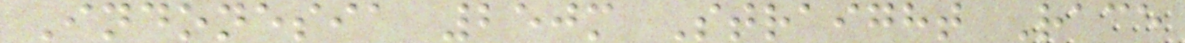Indonesia 250m Straight Race
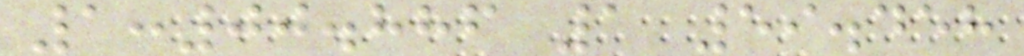1:00.886 1 59.458
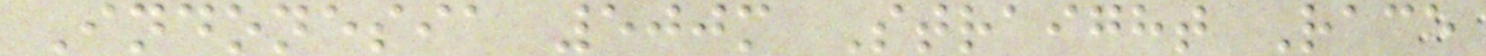Indonesia 500m Straight Race
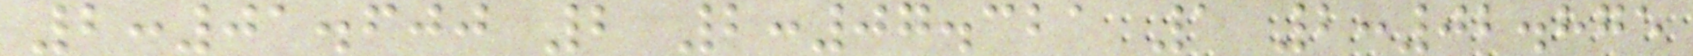2:01.600 2 2:07.321 1 2:02.875
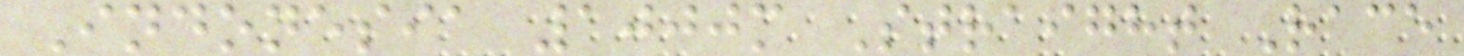Indonesia 1000m Straight Race
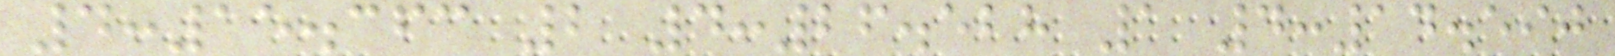4:15.363 2 4:26.528 1 4:14.590
